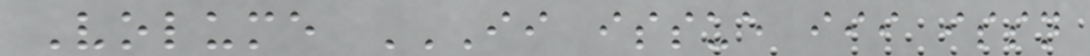Volume II ISSUE III ISSN
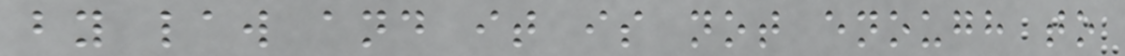by law and it is not enough to
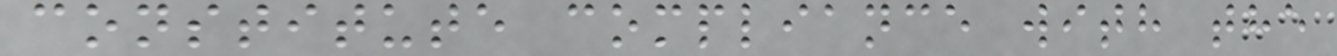constitute compliance with the
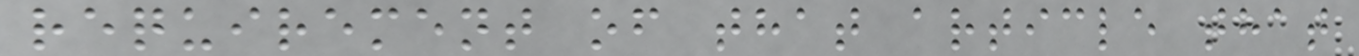requirement of that article that
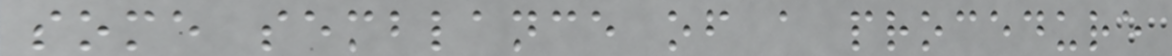some semblance of a procedure
